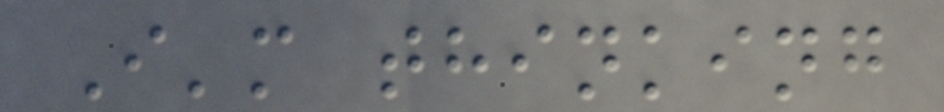I'm thinking
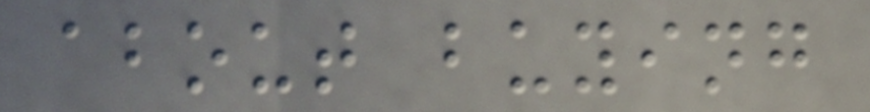about buying
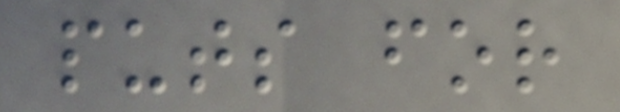puts for
